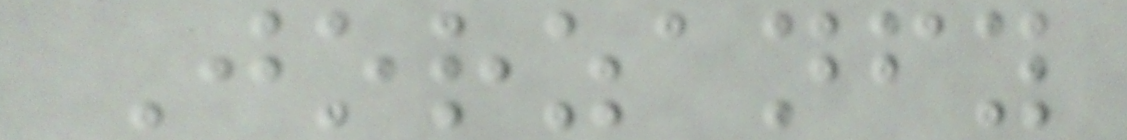Jorzanfy
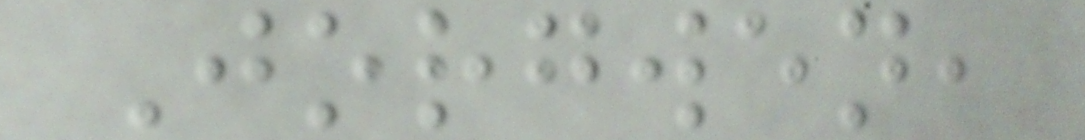Jorgwen,
